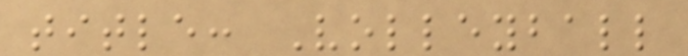title: Volleyball
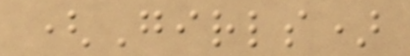(Girls)
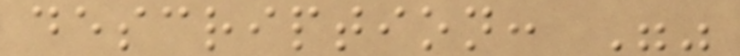description: ""
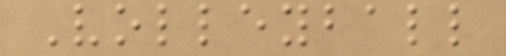Volleyball
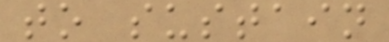to sustain
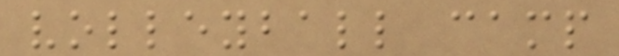volleyball camp
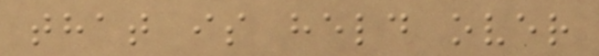that is held over
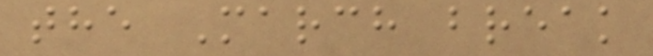the March break
